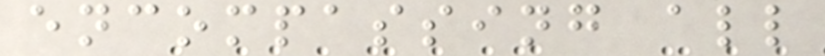encompassing all
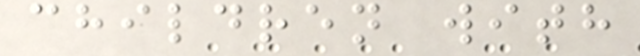children with
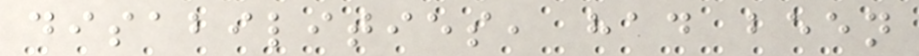disabilities, had been
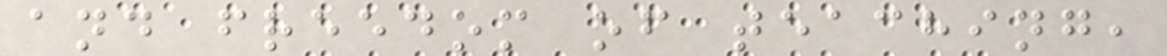and freedom of teaching,
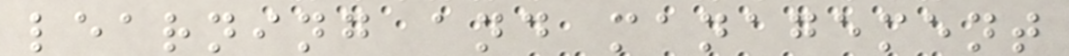learning and management
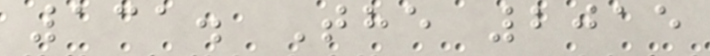131. The 2015
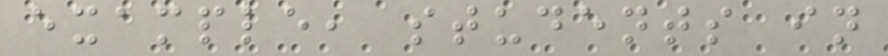example, students in
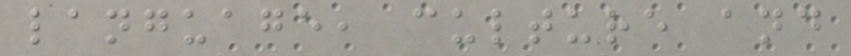language, culture and
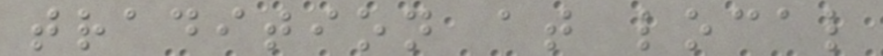tradition at local
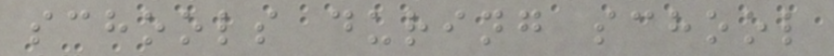schools during school
